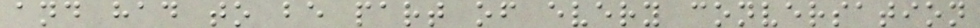and had to be part of every conversation
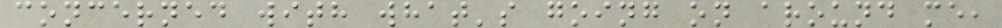concerned with what's going on around me,
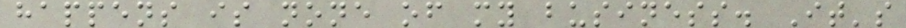happens is none of my business. It's
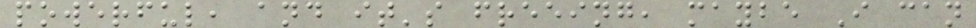powerful, and it's freeing, maybe I can
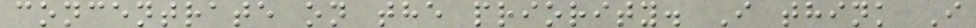concentrate on the priority. I think I
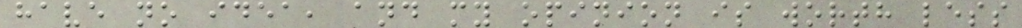have no idea, and my opinion is worth less
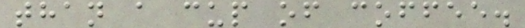than a cup of coffee.
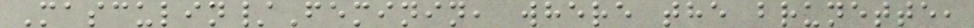Masculin/Feminin, where the brunette,
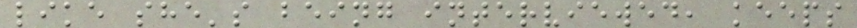like she's being interviewed, keeps
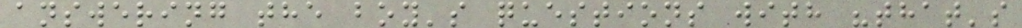answering the boy's questions with "that's
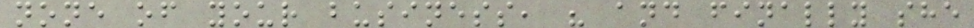none of your business, " and finally she
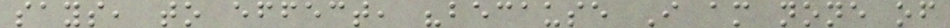says, to effect, "because I am none of
